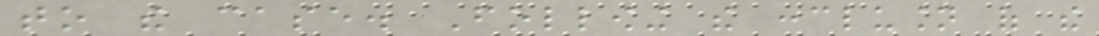to the case. Following the conclusion of the
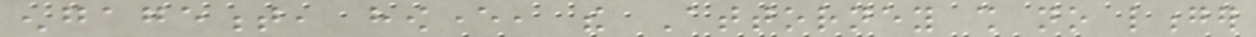engagement, however, the Attorney shall no longer
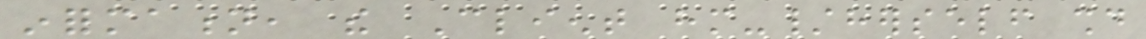information, the Client him-/herself should
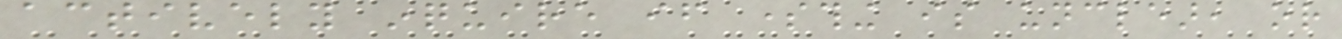actively inquire if something is unclear, or
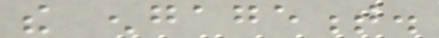the engagement.
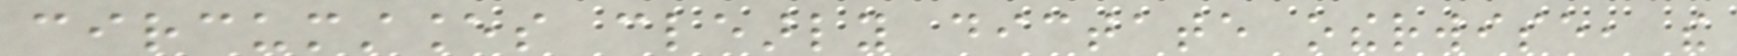circumstances clearly dictate otherwise, the
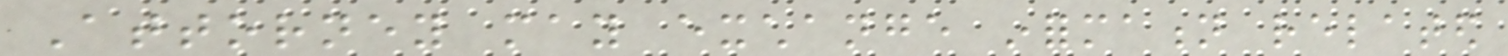Attorney may exchange information related
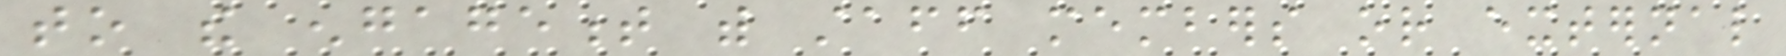to the engagement with staff members or external
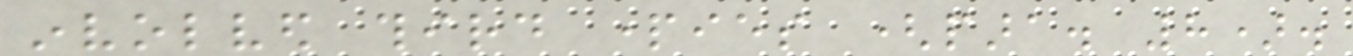involved third parties (para. 8).
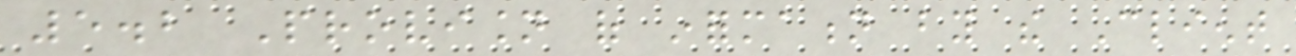5.2 Provision of information by the Client
